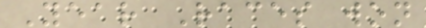Year Races won
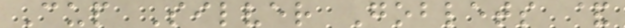Cup Silver Goblets &
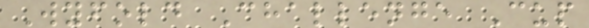Wyfold Challenge Cup
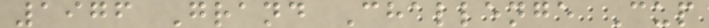1976 Grand Challenge Cup
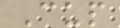Cup
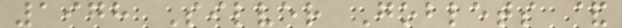1978 Silver Goblets &
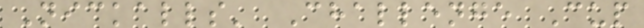Nickalls' Challenge Cup
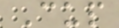Cup
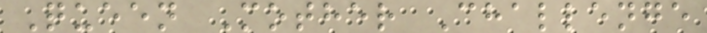Queen Mother Challenge
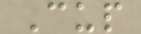Cup
